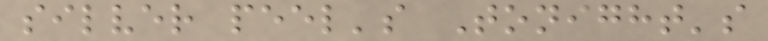silver peel's Tonight's
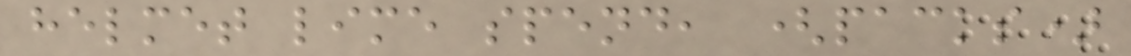helmet lime spend, (packs)
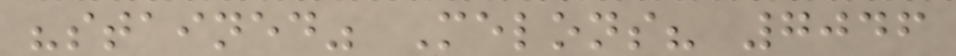"stained" Melons? 7046
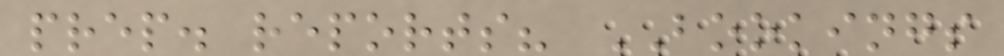prep. reports? BOOKINGS
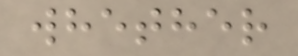whether
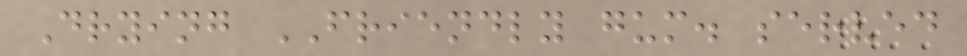Drying FRIENDLY gum. served
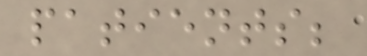patients;
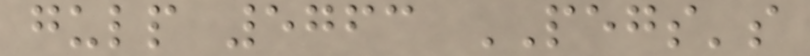gulp 5763 PEGS's
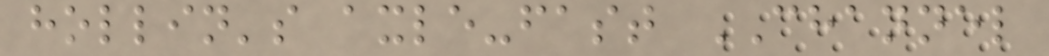hollin's axle-fast CHANNEL
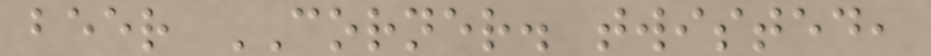beer CORNER. twisted,
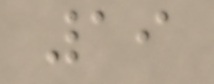19
